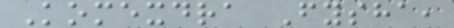Komexdra Fysha,
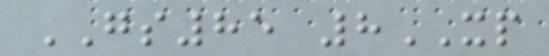GS85 8XP
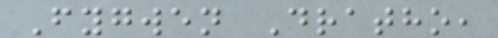Fygwen Dratho,
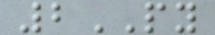2PY
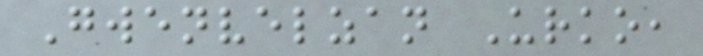Gwenvelzan Urko,
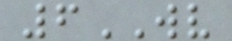6WV
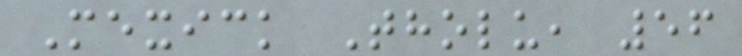Mexick Tholu, 56
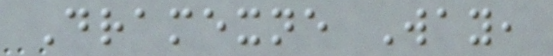Dramexne Way,
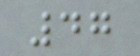47
